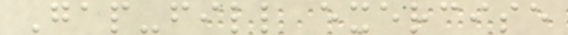Gap-fill exercise
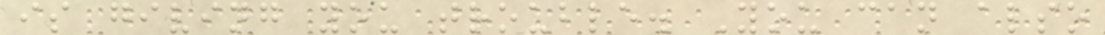is giving you trouble. You can also
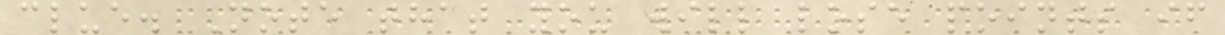clue. Note that you will lose points if
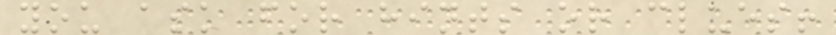you ask for hints or clues!
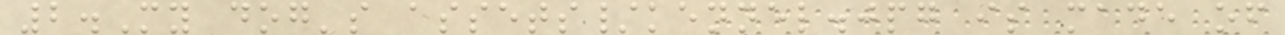2.My dog's assets/kennel.jpg is made of
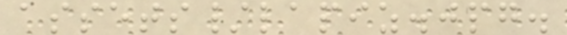assets/lapiz.jpg.
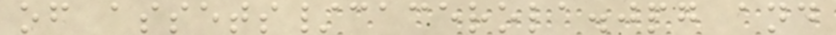of assets/cacerola.jpg and
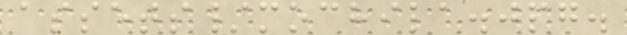assets/mochila.jpg.
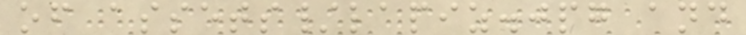of assets/lapiz.jpg and
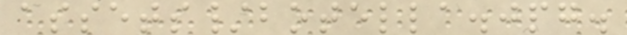assets/botella.jpg.
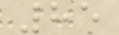85
